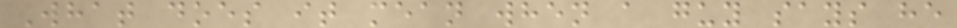What does it mean when a guy says he
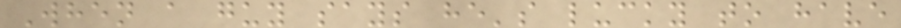When a guy says he's lucky to have
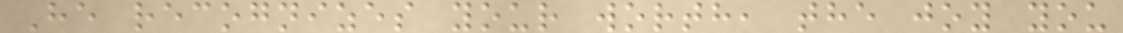He recognizes your worth, the joy you
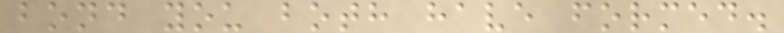bond you both have formed.
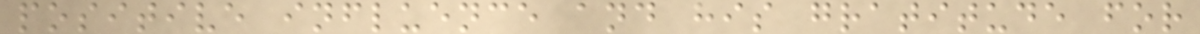positive influence and his gratitude for
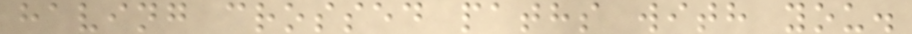having crossed paths with you.
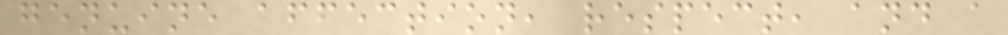genuine affection, respect, and a
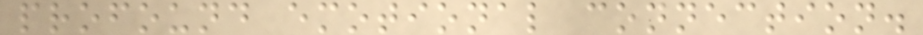profound emotional connection.
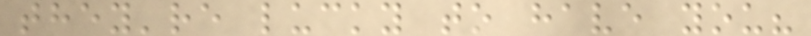they're lucky to have you?
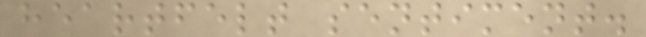heartfelt sentiment.
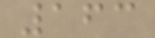163
